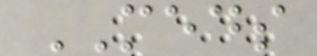MEDS
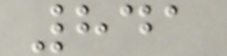841
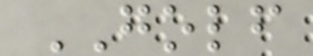GOLF
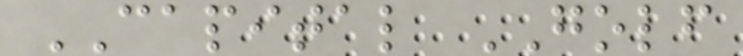CAPITAL GOLF
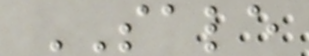SALE
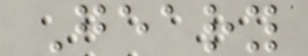Geary
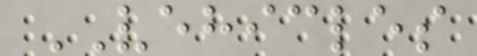VEHICLES
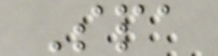Spa
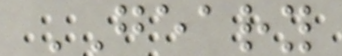GEARY
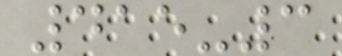415-3
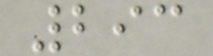293
